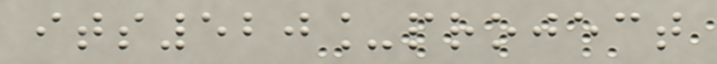its520_project
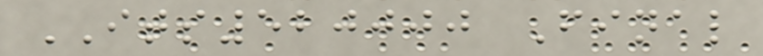ITS520000 Final
